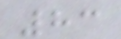83
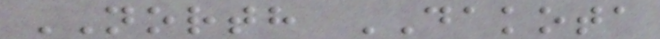NORTH DAKOTA
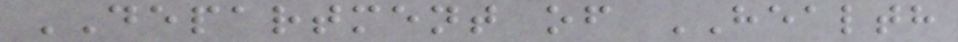DEPARTMENT of HEALTH
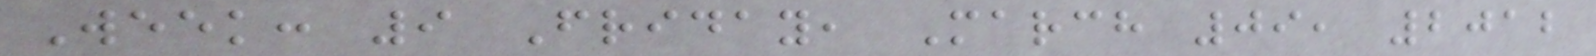Week: 9 Friday, March 09, 2012
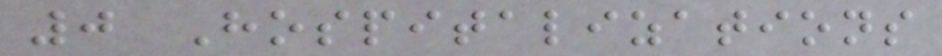0 Hospitalizations
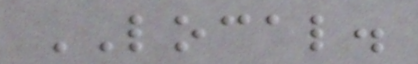LOCAL.
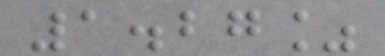1.27%
